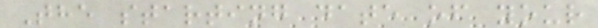The starting date of your
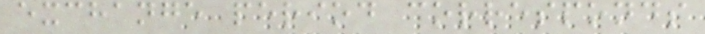exchange period corresponds
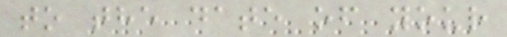to the date of your
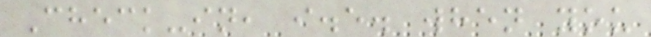Check-in, i.e. when you
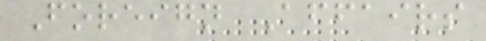Foreign Affairs
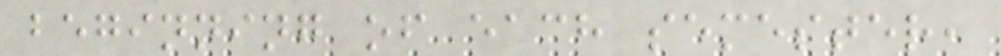beginning of each semester,
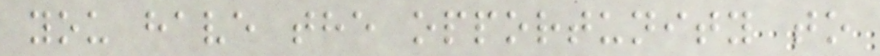you have the opportunity to
